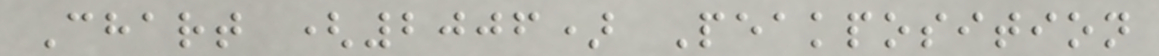Chart (2006) Peakposition
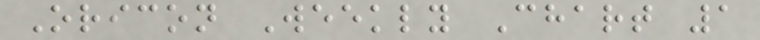Oricon Weekly Chart 1
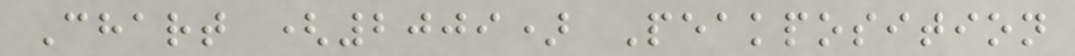Chart (2009) Peakposition
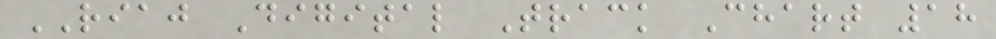RIAJ Digital Track Chart 18
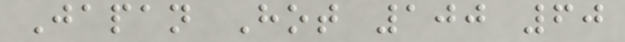Japan Hot 100 60
